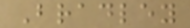Bradley
